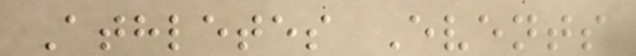Athletes Events
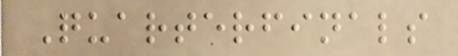Quarterfinals
